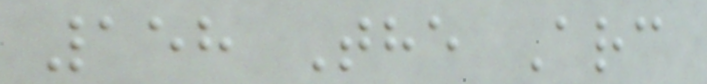158 The Arc
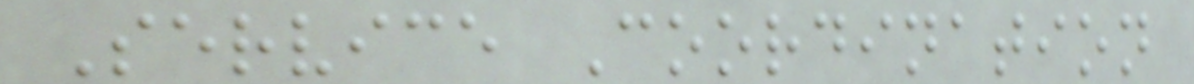Service Coordination
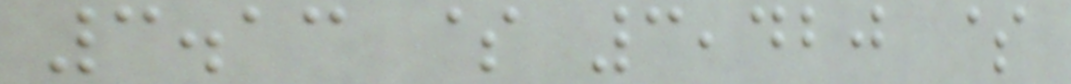3.13 $ 3,420 $
